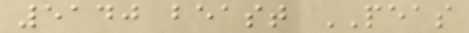5140 beast PEAS
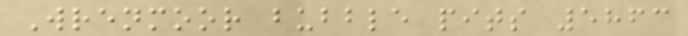Wrenmoor bubble pits 5863
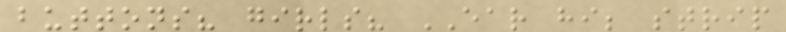buttons? girls? EAR hi; strip
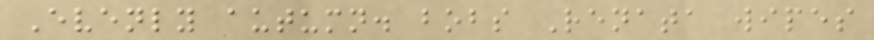Evenly autumn. bobs Renata wipes
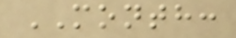MONTH:
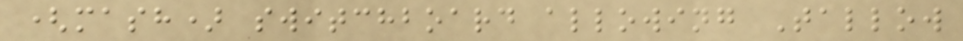(mash) switchboard allowing Tallow
